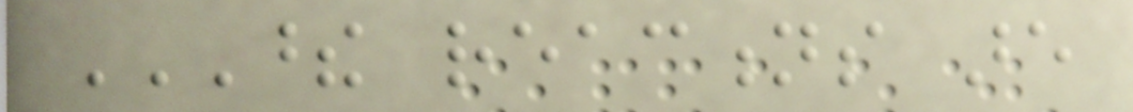THESE REACTIONS ARE
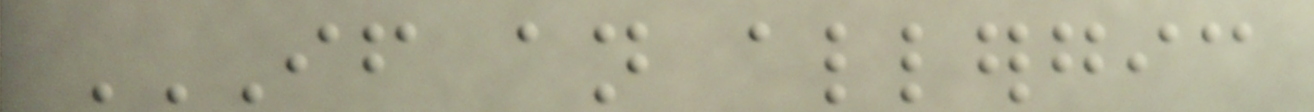IF AN ALLERGIC
